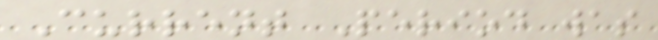Current Period was
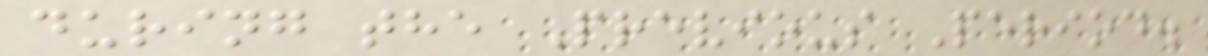during the Previous Period.
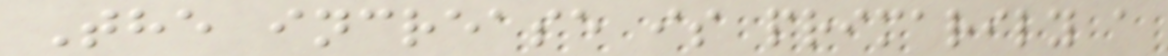The increase is primarily a
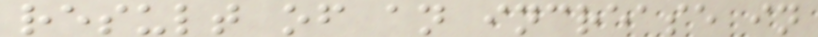result of an increase in
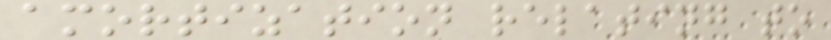amortization relating to
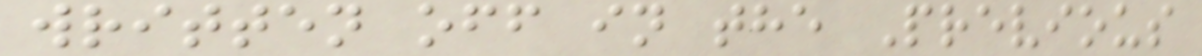written off in the Previous
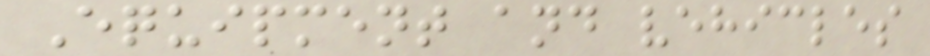Equipment and vehicles
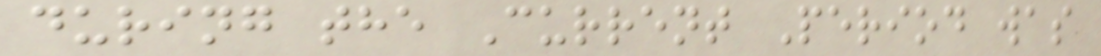during the Current Period was
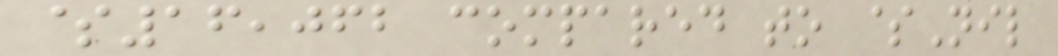$16,062 compared to $Nil
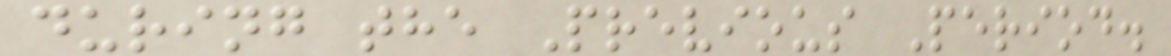during the Previous Period.
